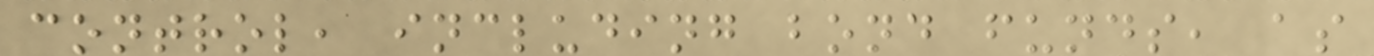control, including bond funds, as
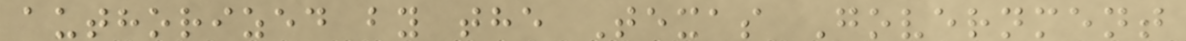authorized by the Texas Government
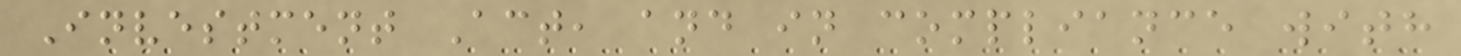Investment Act, and in compliance with
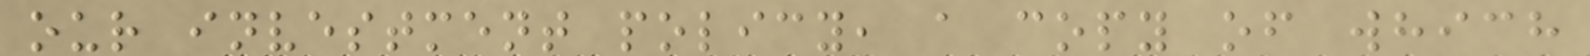our investment policy, a copy of which
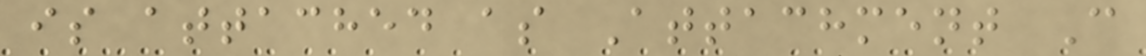is attached as Attachment C
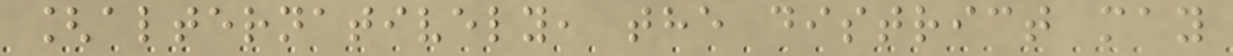[alternatively, the district may
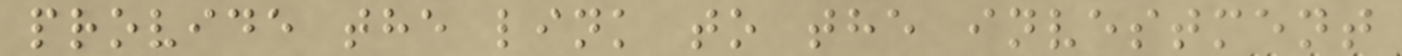provide the link to the investment
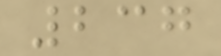237
